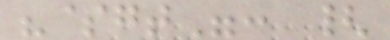"$gt": {
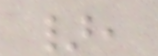},
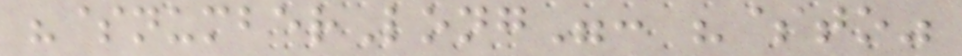"$numberLong": "$to"
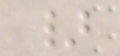}
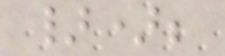});
